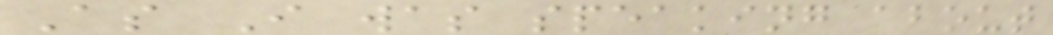As I was speaking about
